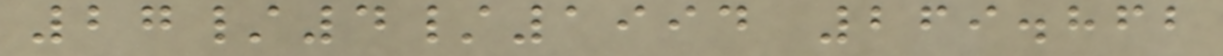27/4/1994 269.862
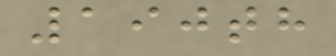190th
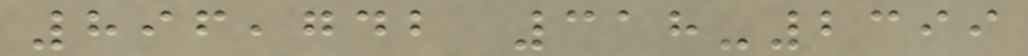896,742 318-2399
